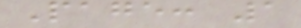Page: 1
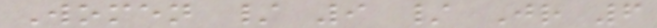Women / 9 / Jr 6
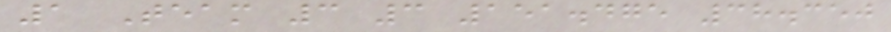1 Team 3 3 151.475 38.350
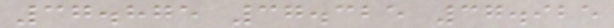37.875 37.325 37.925
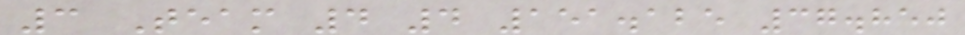3 Team 4 4 151.125 37.850
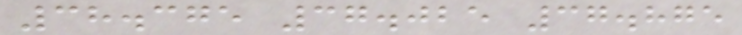38.375 37.025 37.875
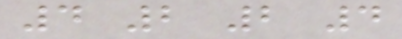4 2 2 4
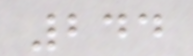244
